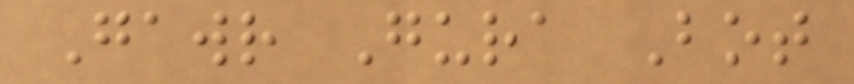Gawr Gura Bot
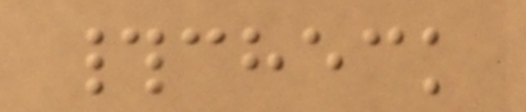#check
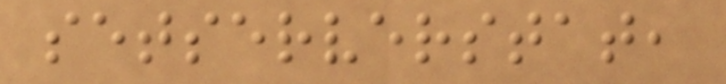setserverstat,
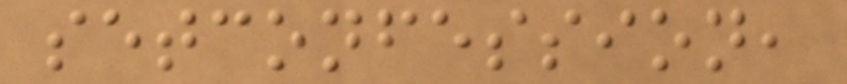setconfession,
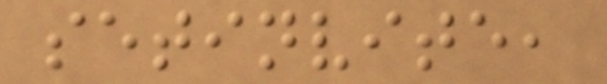setinvite,
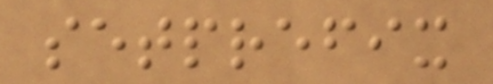setprefix
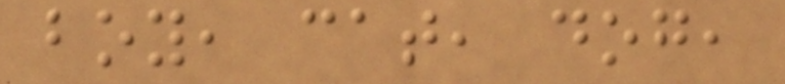boy, cat, dog,
